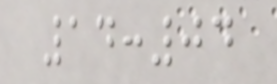14:04
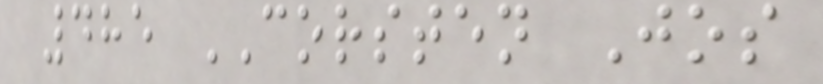485 CORSTEN Jos
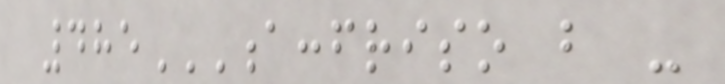485A:FRISO B -
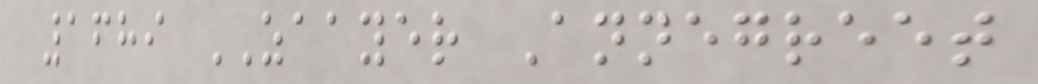1689 ZAAYER Annegreet
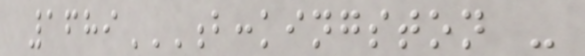1689B:KINGSTON -
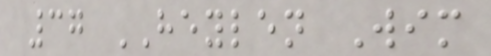37 HEYLEN Wim
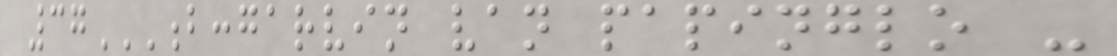37B:GARVIN VAN PAPINGLO -
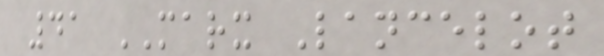41 MARX Lancelot
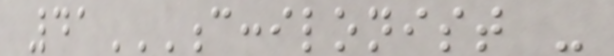41C:ILONIST -
